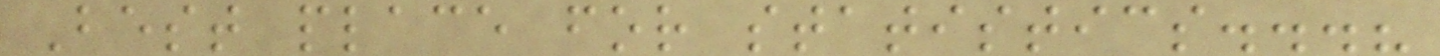Best place for statistics...?
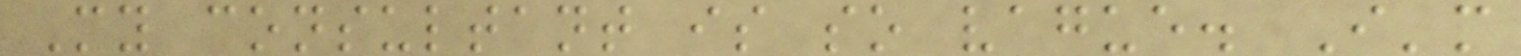My consultant is so vague. I'm
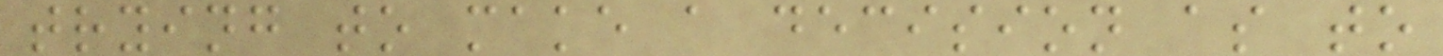trying to make a decision as to
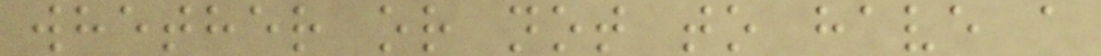whether or not to have a
